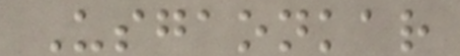Usgaonkar
